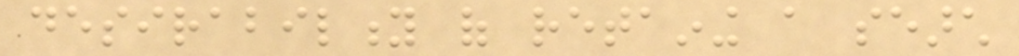desirability of retaining a search
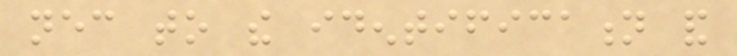necessary to the identification and
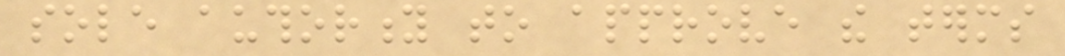sole authority to approve the terms
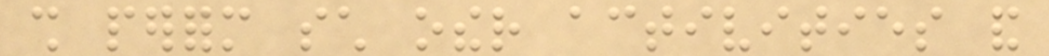shall perform such other activities and
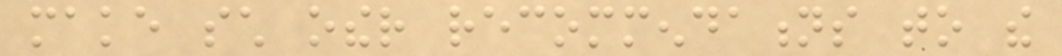make such other recommendations to the
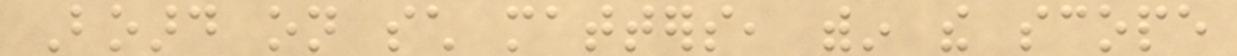Board on such matters, within the scope
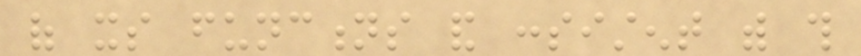of its functions and consistent with this
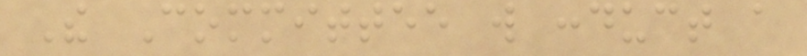The Committee will conduct a
